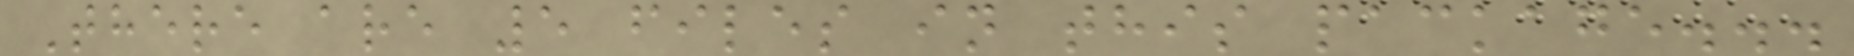There are 5 files in this package...
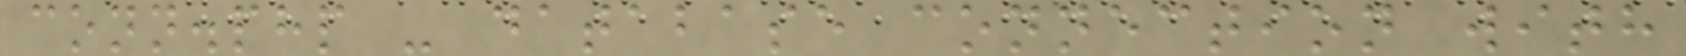conn.php - database connection with
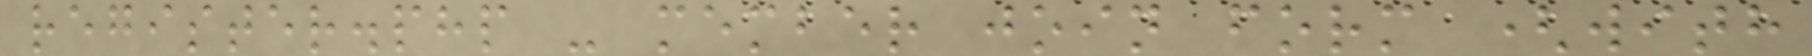register.php - member join form (with
